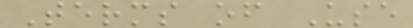Terms of Use
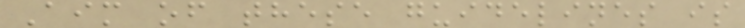Aim of these guidelines is
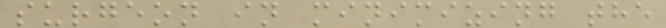surgeon in minimizing the
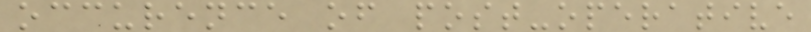occurence of post-operative
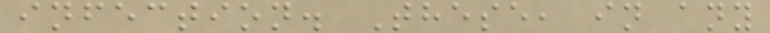infection. These, in any
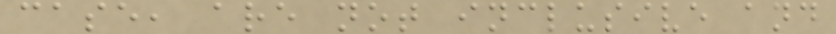case, are not inclusive and
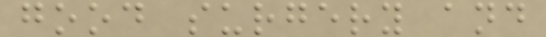good surgery and
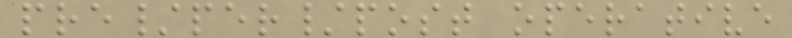pre/per/post operative
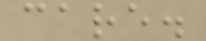care.
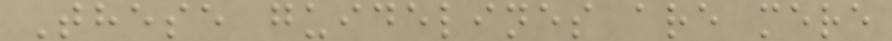These guidelines are mere
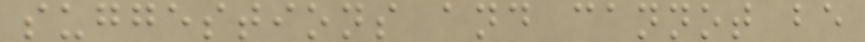suggestions and cannot be
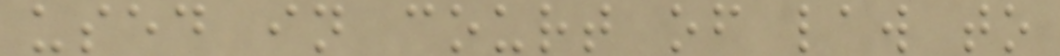used in court of law to
